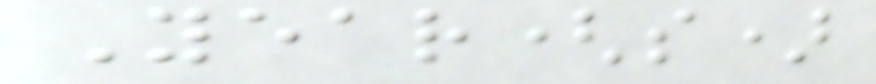Year(s)
